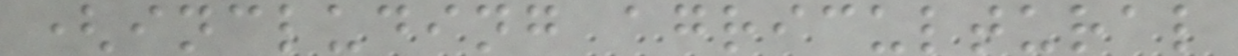(including agricultural
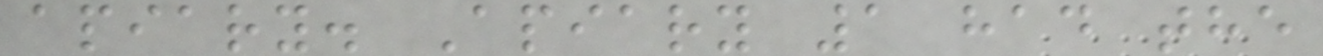apiary. Apiary 1 had the
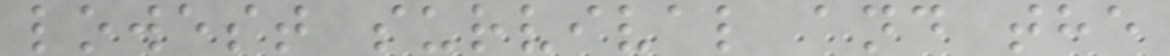lowest survival and the
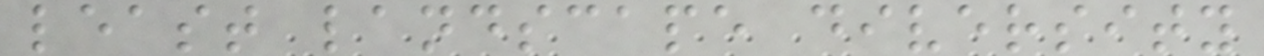least landscape diversity
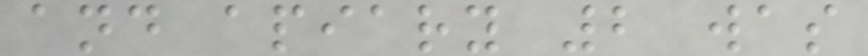and apiary 2 was
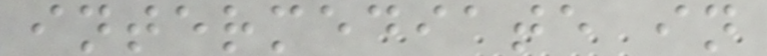intermediate in
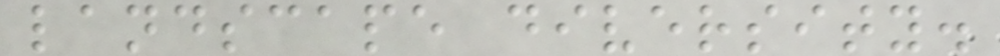landscape diversity.
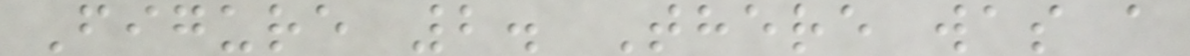Figure 2. There was a
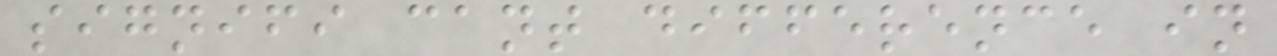signifi cant difference in
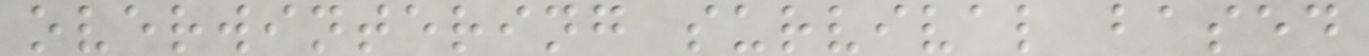overwintering survival based
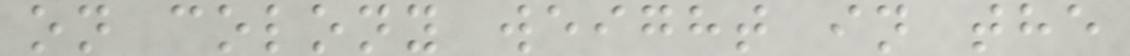on colony weight in the
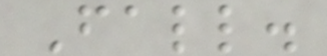Fall.
